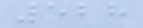528
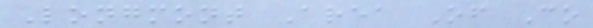Longmont Area Of Co
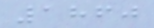1860
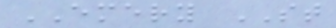EMERY ST
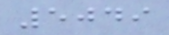5049
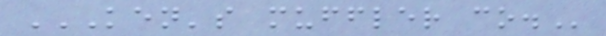KEN'S MUFFLER CO.
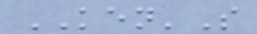KEN'S
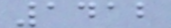1412
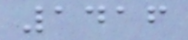1416
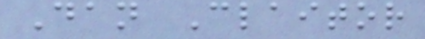Dan Claitor
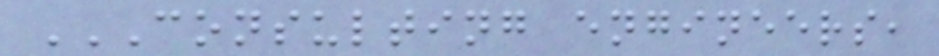CONSULTING ENGINEERS,
